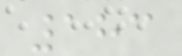183
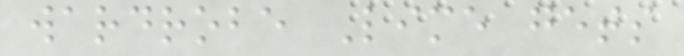wardrobe Lime gets
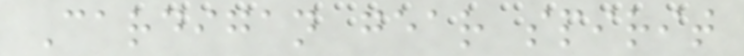Cardigan gear spirit
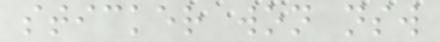sticker won nsw
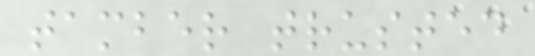tamber trusted
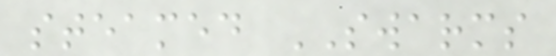steamed SWARMS
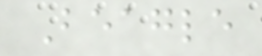Beagle
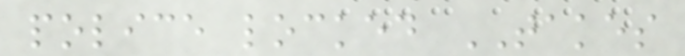police locked TAKES
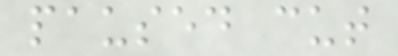paused cut
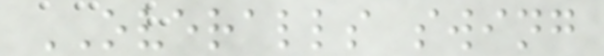OVERALLS swing
